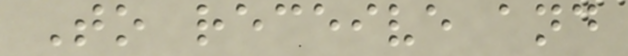To receive and
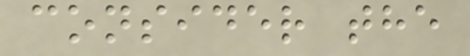consider the
